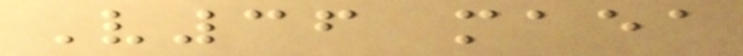V36 maea
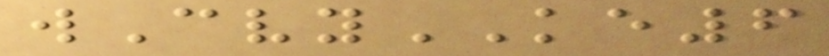wCvyKE6
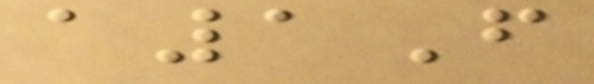a1F
